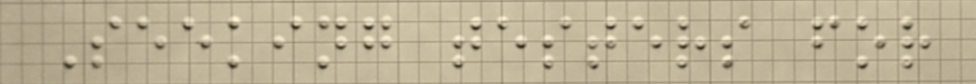Seeking testers for
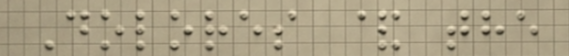Dolores & the
